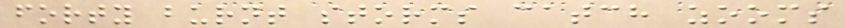forty burnt storms catch zooms
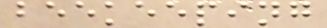beekeeping
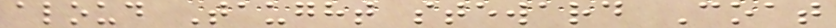aloud Taught steward Coat
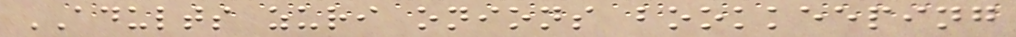ADULTS zuri onions bookkeeping
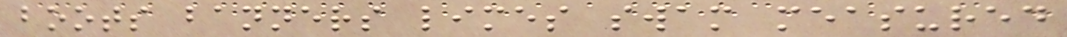boots banners limes swam measured
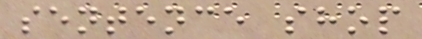sentence shop
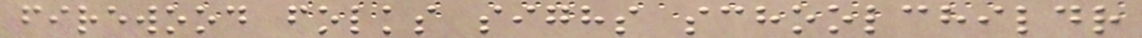firewood folks sighs schoolchildr
